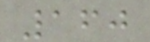160
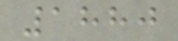1880
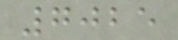7025
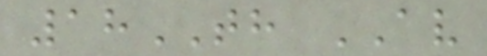18TH AV
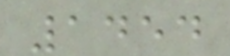1454
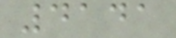4141
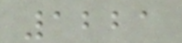1221
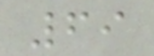69
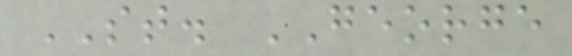ST. GEORGE
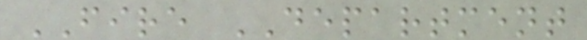FIRE DEPARTMENT
